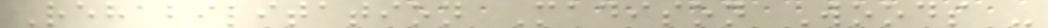Rehabilitation Madison Woods -
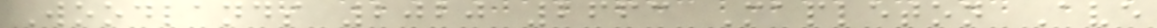Woodlands 2020 2663 Mapleton Ave
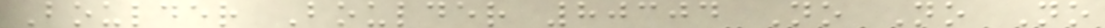Boulder Boulder 80304 No No No
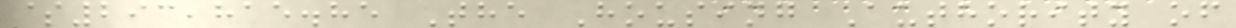$293,815.85 The Housing Authority of
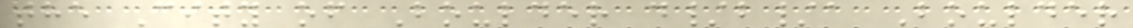the City of Boulder d/b/a Boulder
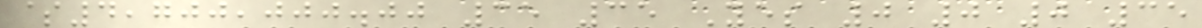$4,700,000.00 35 35 Yes 0 0 0 35
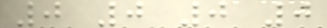0 0 0 0
